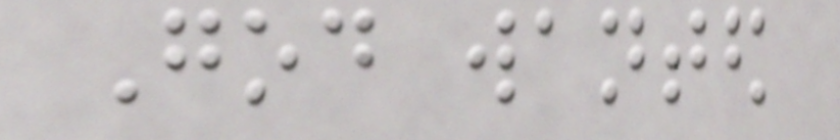God wanted
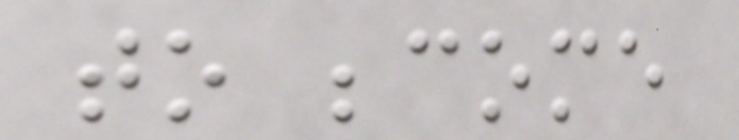to become
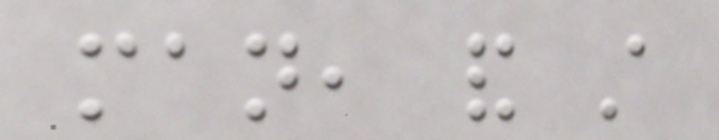man, and still
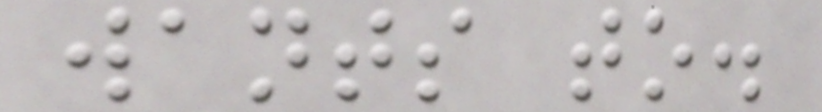wants to.
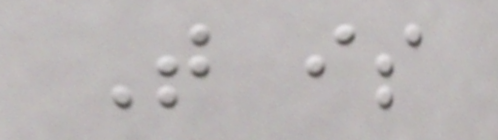That is
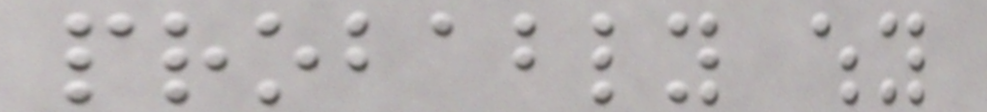probably why
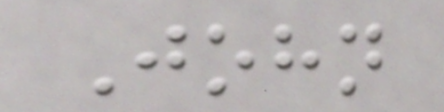John
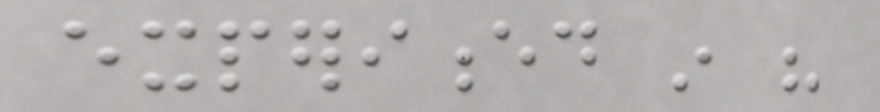experienced in his
